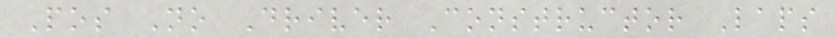Pos No Driver Constructor Laps
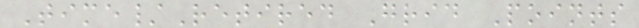Time/Retired Grid Points
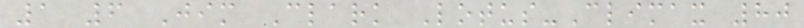1 6 Jim Clark Lotus-Climax 80
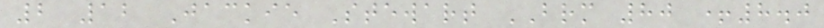2 12 Jackie Stewart BRM 80 +8.0
